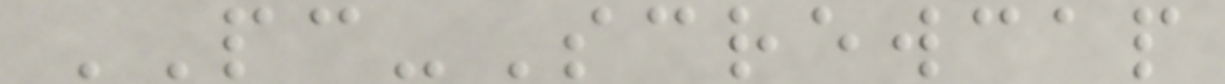PC-Screwcap
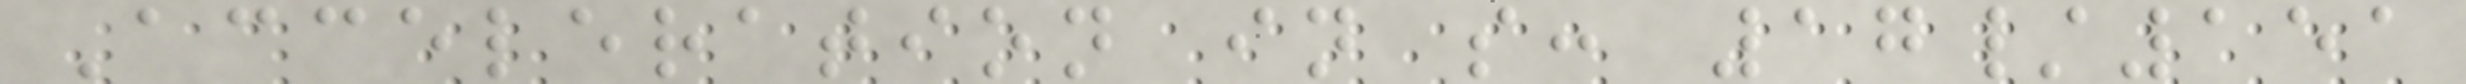Acceleration in s: 17/151
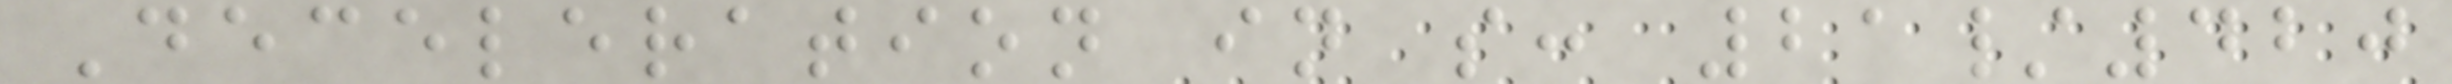Deceleration in s: 21/420
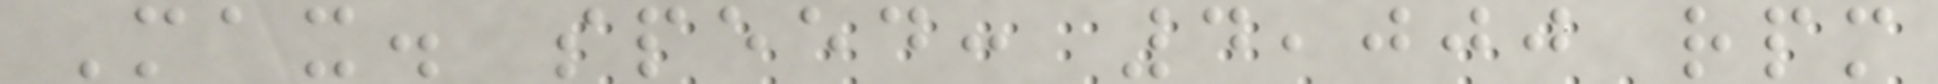Max. speed: 4,000 rpm
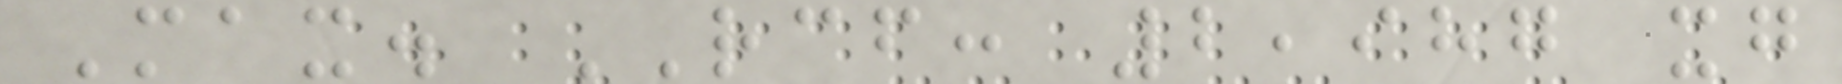Max. RCF: 2,987 xg
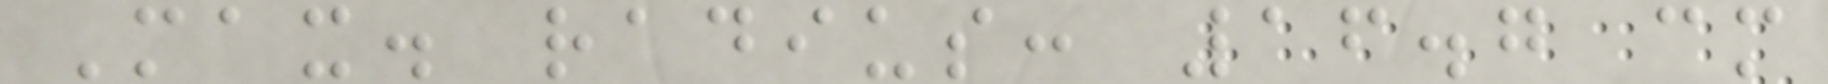Max. radius: 16.7 cm
